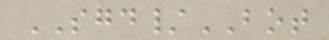SGD/BOT
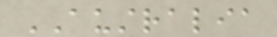AUSTRALIA
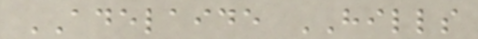ADELAIDE HILLS
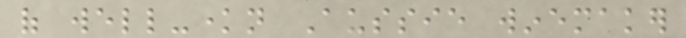of well-known Aussie winemaker
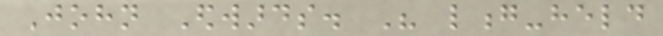John Edwards. His long-held
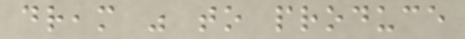dream was to produce
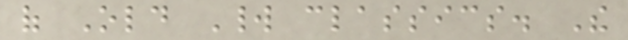of Old World classics. The
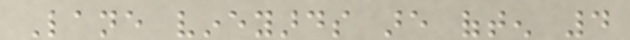Lane vineyards are often 4
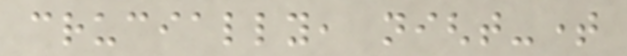crucially, night-time
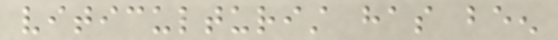viticulturist has been
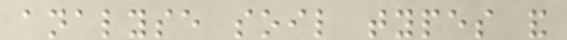analyse soil types and
